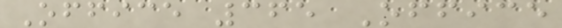Office 365 Office
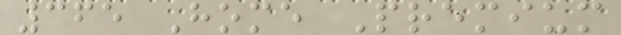365 Home Premium
